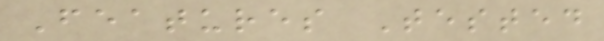Features Tested
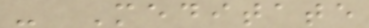- Meditate
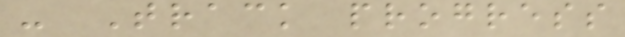- Track progress
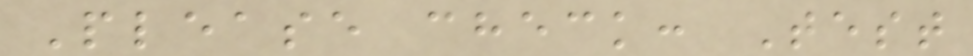Please check: Test
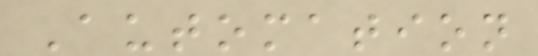Automation
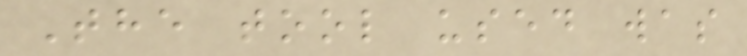The tool used was
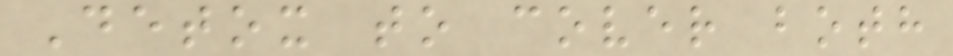Detox to cover both
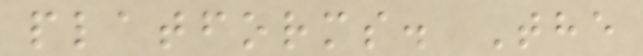platforms. The
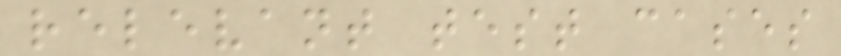relevant test cases
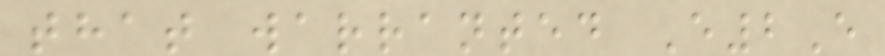that warranted E2E
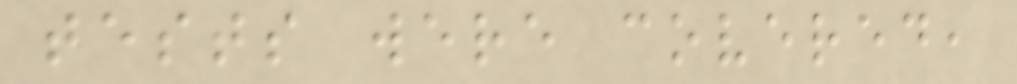tests were covered,
